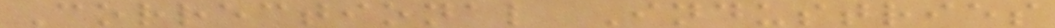Correctional Industries
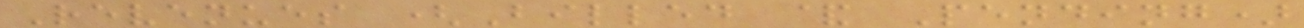Revenues (Billed & Pending)
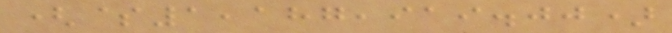($1,187,919.00)
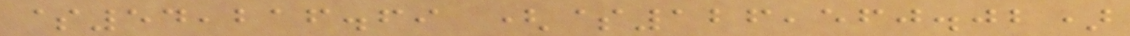$54,216.69 ($126,560.02)
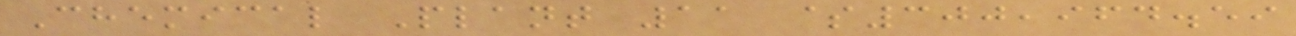Chemical Plant 11 $300,964.59
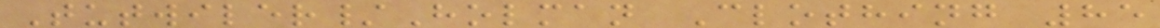Tutwiler/Holman Clothing 85
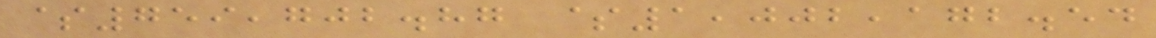$759,702.87 $1,002,172.54
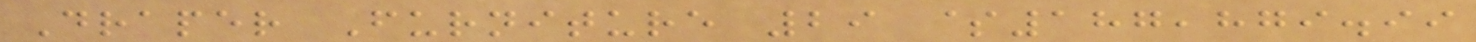Draper Furniture 29 $187,879.99
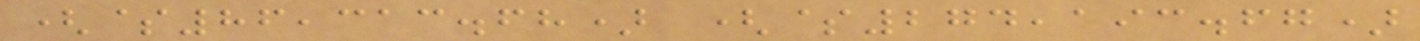($86,313.68) ($274,193.67)
